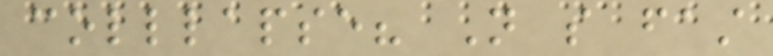colllapse? Not so fast
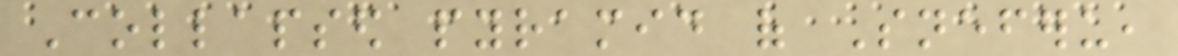Collapsed pyramid of Sneferu,
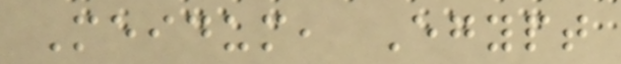Meidum, Egypt
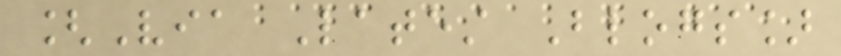[Via Latest Blogs]
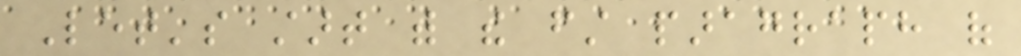Let's start with the first paragraph of
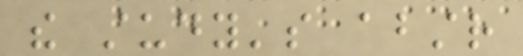the study's abstr
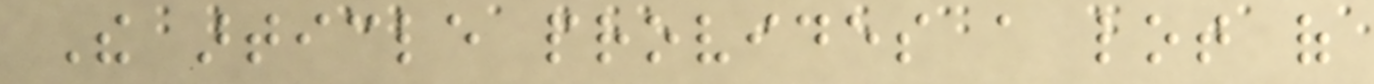The article provides a lot of
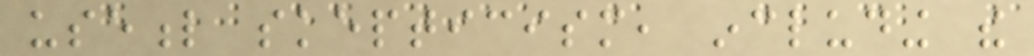useful skepticism, including the
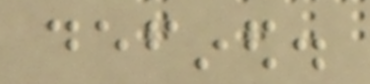defined.
